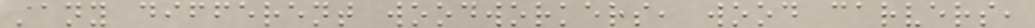many different woodworkers, wood carvers,
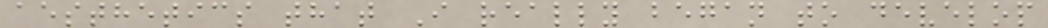aesthetics that I really began to develop
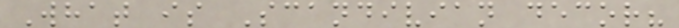What is Scandivian decor?
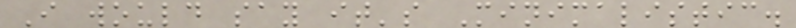I would say it's Minimalistic.
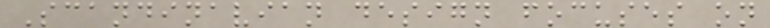Scandinavian design focuses on
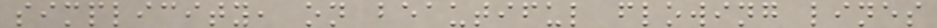simplicity, on beautiful flowing lines
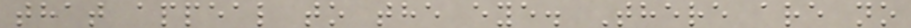that appeal to the eye. There are no
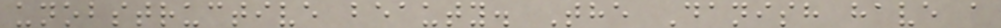unobstructive beauty. The Danish have a
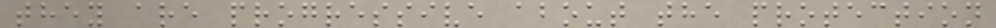they are progressive about the protection
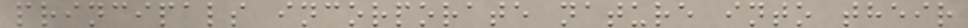principals incorporate nature into their
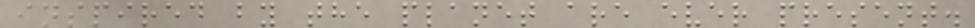inspired by the planet are ever present.
